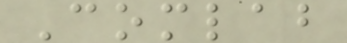Comlab
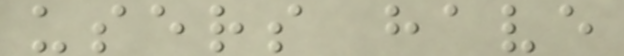users have
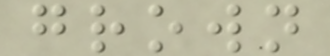grown
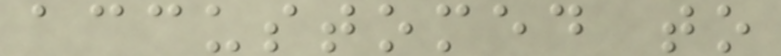accustomed to
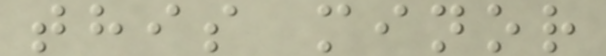this minor
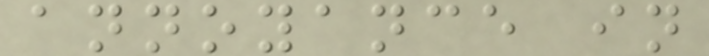annoyance in
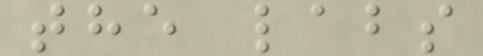the labs
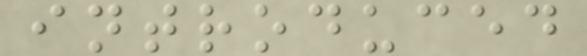introduced
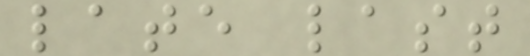late last
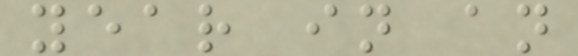year in an
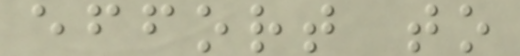effort to
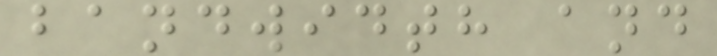bandwidth and
